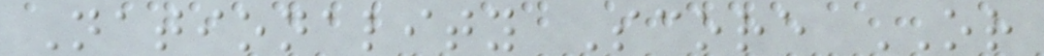Nationality Score OR
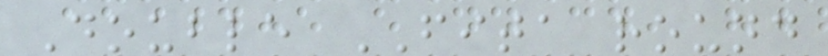Double FITA round
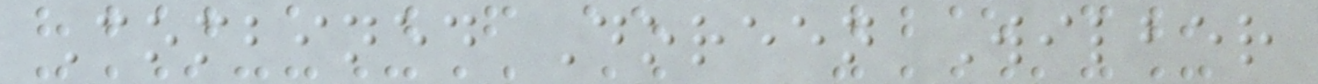Combined Doreen Wilber
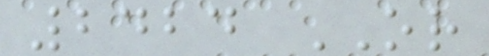2424 OR
